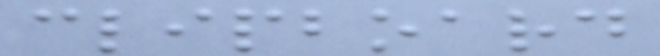clipboard
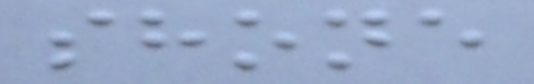shone
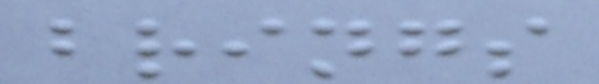brings
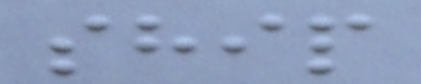ship
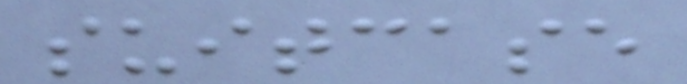suitcase
